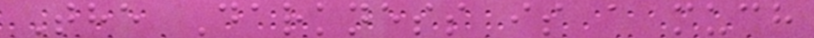The Darkness is a much
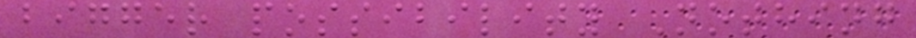bigger possibility Nothing
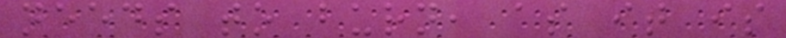needs to burn, as it is
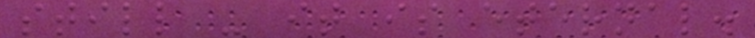still - it is eternal.
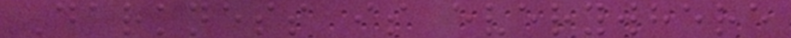Darkness is everywhere
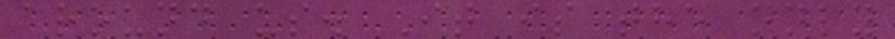around us. It is the only
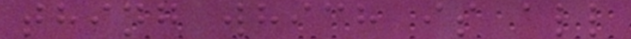thing which is all
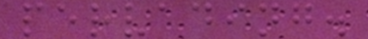pervading.
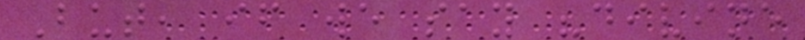But, if we say "divine
